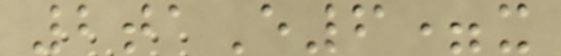2taE6=x
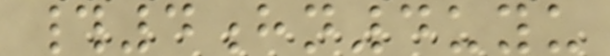#4hn4uyu
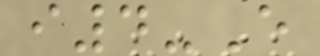i4-E
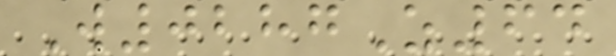W0287Z64
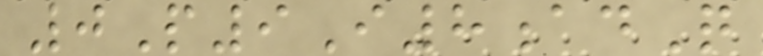0P9I8adQ
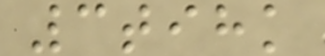3tihk
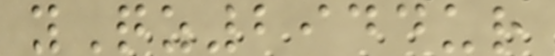yQz2944ur
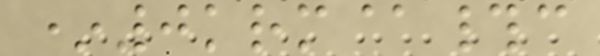*0krm@#c
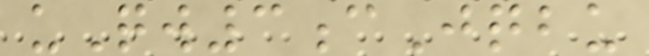uQw3cJqbu
